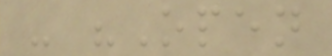- "Open
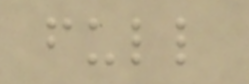full
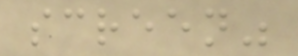screen"
